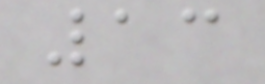13
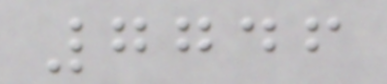7746
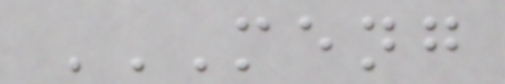MENG
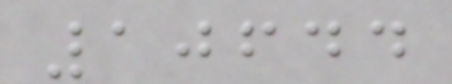10644
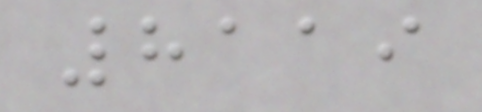8119
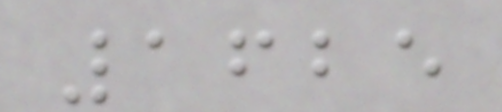1625
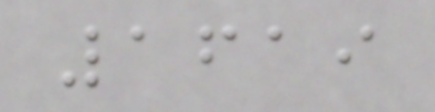1619
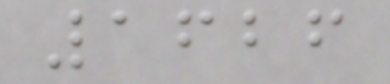1626
